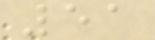51
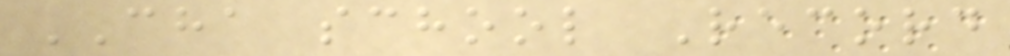CHA school Record
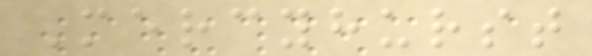Mercyhurst
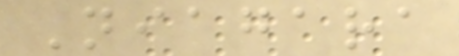Niagara
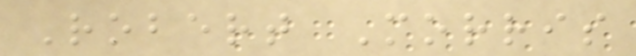Robert Morris
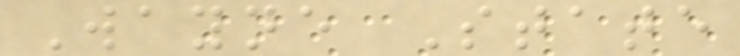Wayne State
